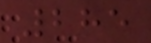285
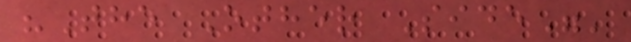"The Other Side"'
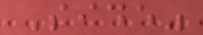Side"
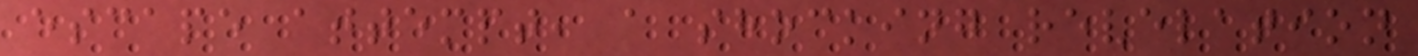escape attempt, a shocking revelation
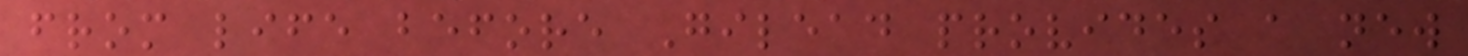from life before Gilead provides a new
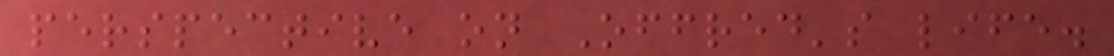perspective on Offred's life.
